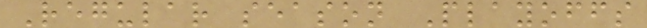Regular season Playoffs
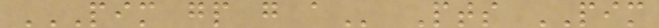PIM GP G A Pts PIM
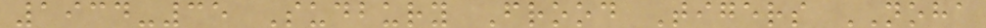1934-35 Sudbury Frood Tigers NOHA
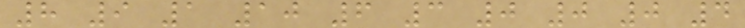8 9 1 10 6 3 0 0 0 4
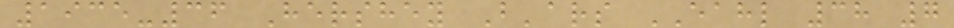1935-36 Hershey B'ars EAHL 38 7
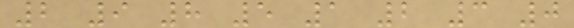2 9 8 5 1 2 3 0
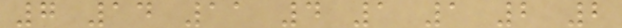7 14 11 4 1 1 2 2
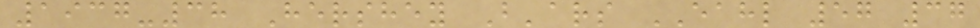1937-38 Hershey B'ars EAHL 57 37
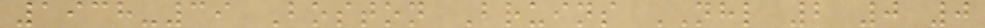1938-39 Boston Bruins NHL 2 0 0
